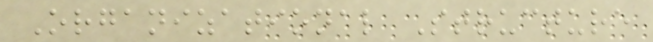Organizational Structure
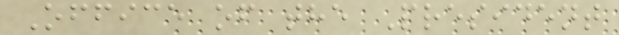Office of the President
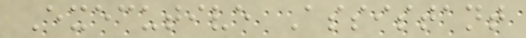Executive Assistant
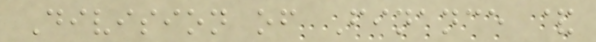Division of Finance &
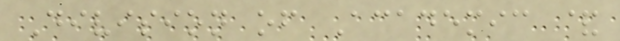Division of Academic &
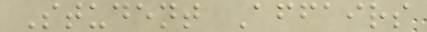Student Affairs
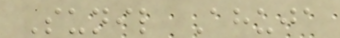Sunil Ahuja
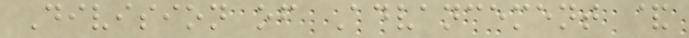Division of Advancement &
